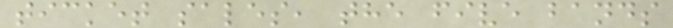ticket sales, the five bands
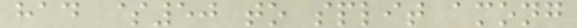had $50 to split among
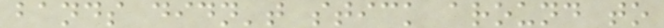bands didn't stick around to
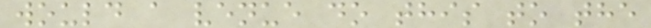would a venue do this to the
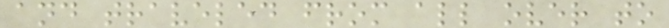and traveled from all over to
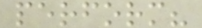perform?
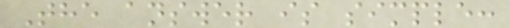The answer is simple:
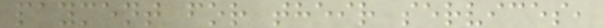payment for their services,
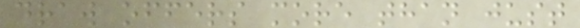draw offers more than just
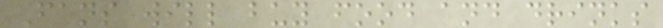Fans will buy food and drinks
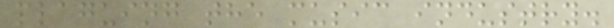plaguing the music industry.
